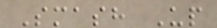Smash Up
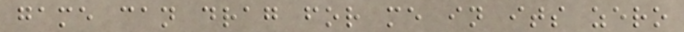game can drag for me in its zero
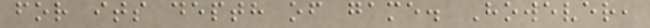for its depth of game. However,
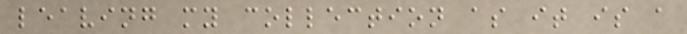leaving my collection as it is a
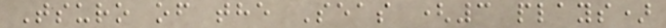Tsuro of the Seas (3 plays)
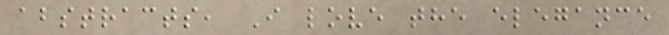abstracts, I love the elegance
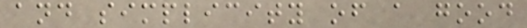and simplicity of a good
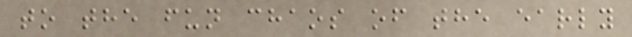to the fun chaos of the early
